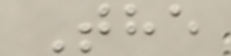The
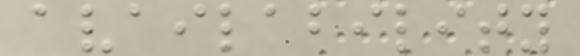availability
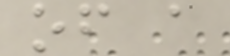of a
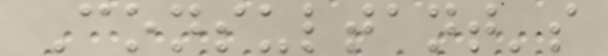Consultant's
